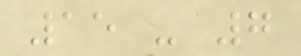15 - 7
